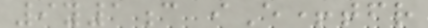9y1c iE+tfr
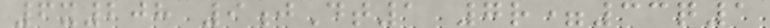6x208 9jDt1 7r=33q1
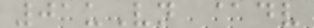01uVn @dv
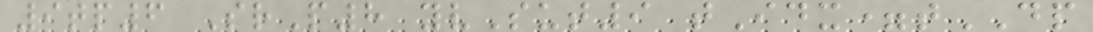9tp6 SrP8 yvSut9 tIdx=tDP
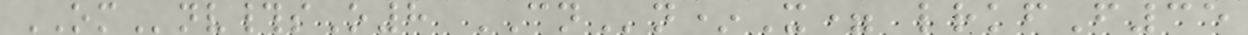OMnv#sO8 CNn*X= lrkfF35
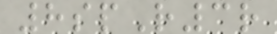8spR3r
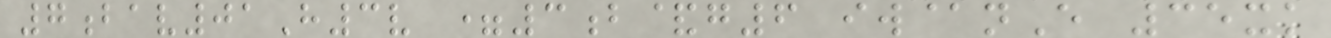7bav01H3v =3b&g6 iw@nE 35xk
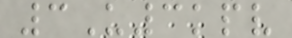3U3kpv
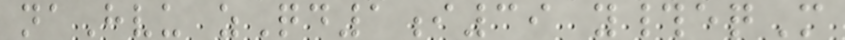naHvu zQd1i39 y#eqM
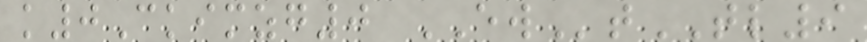k0Ckimzg0 EWtTL9
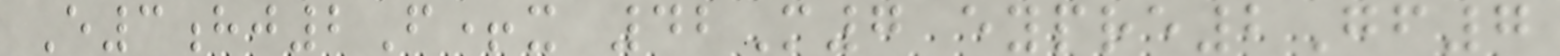E3hj2F+x 42M7 eypre2Gf7
